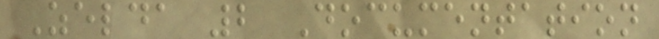Zelda 2 Documentation
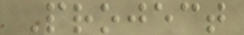Project
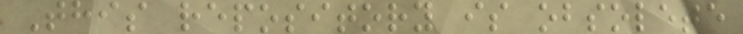This repository is obsolete
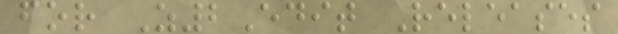for Z2Edit Releases
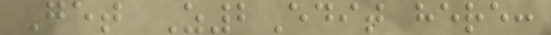Get Z2Edit here:
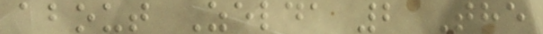about Zelda 2 The
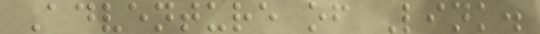Adventure of Link.
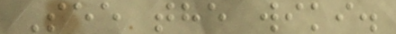See the wiki.
